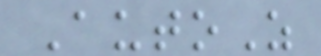AutoZ
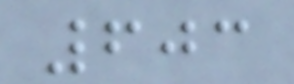603
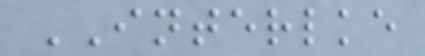INTERLKE
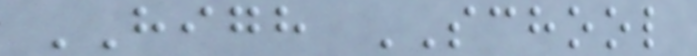HIGH SCHOOL
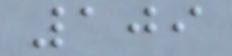109
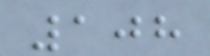108
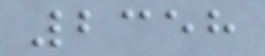2358
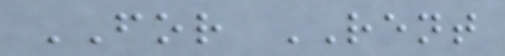FOR RENT
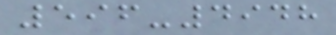596-4948
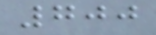700
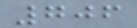706
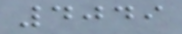4049
